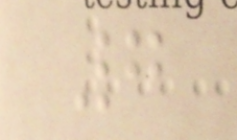7
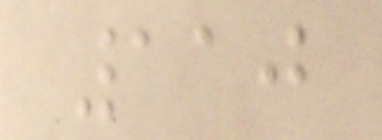110
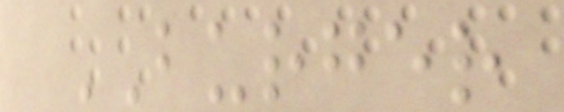BURGER
